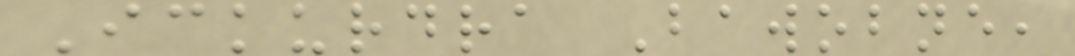Ickurdra Bawobne,
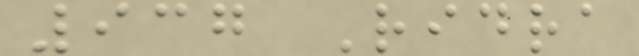937 Ridra
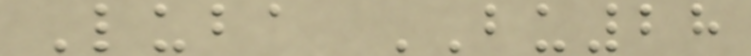Luba BU28
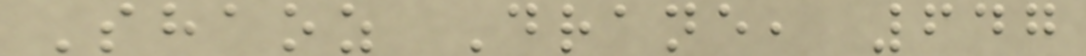Shaoz Drane, 647
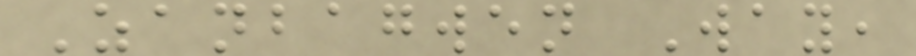Zanbagwen Way,
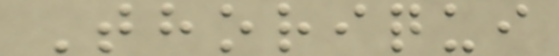Thoriqui
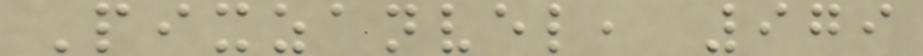Pixzanvel, 979
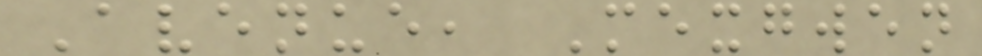Avenue, Mexgwen
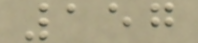157
